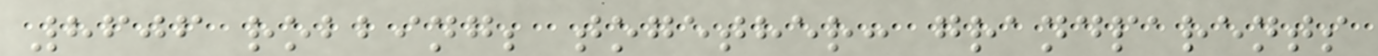8606 robbing; together: grandparents
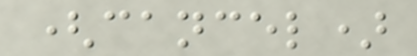(cancel)
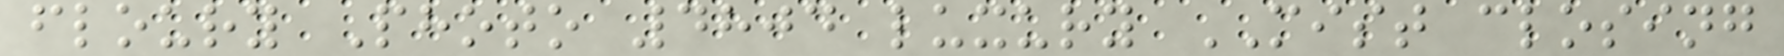floury Photo 4804 luxury MIST closing
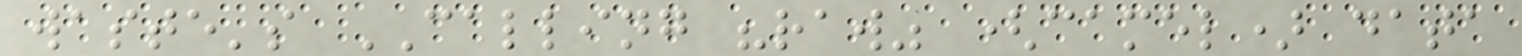waste's CALLING "raw" (camel) data
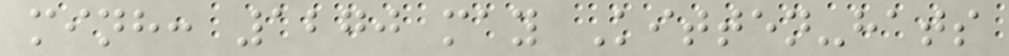minh: 1270 may Kitten-hats
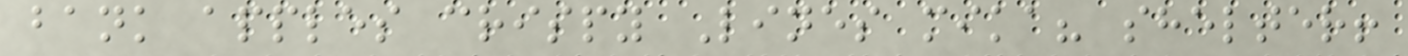bank apples crispy Lines mika? shelter!
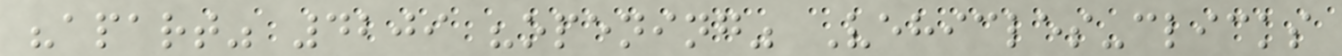"apart" 4209 "opening" Vehicles-clicks
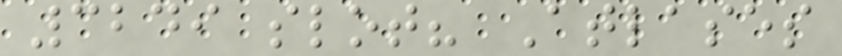3249 slot? Atlases
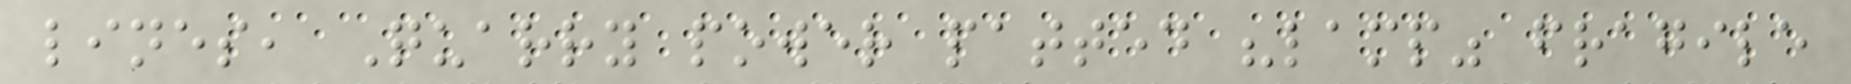lines, Quarry power patted "lamp" fragile
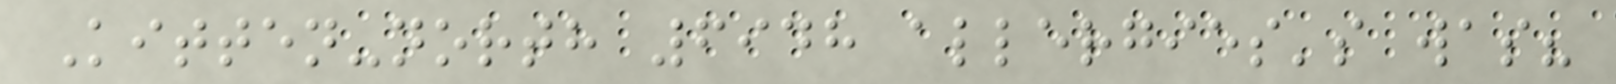Kitten-north 6948 allergies's was?
